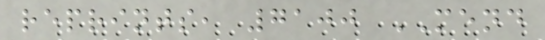reprints, 7100 MEND
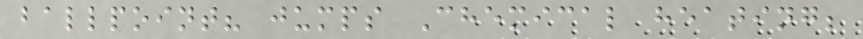ballpoint? jumps Chemical heating;
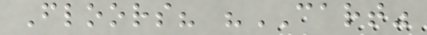Floors? "CART"
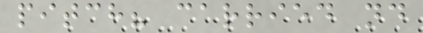pitch? carried nd
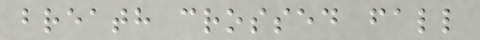breath crossed fall
